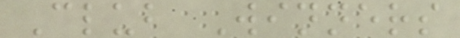Club Winners
